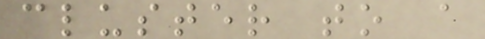cluster to a
